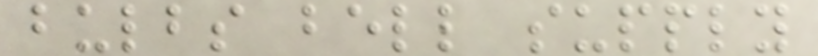bulbs bell supply
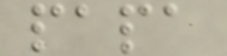papa
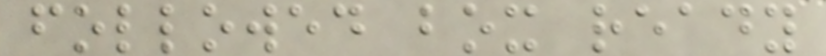followed box ready
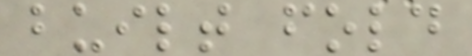built fold
